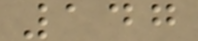147
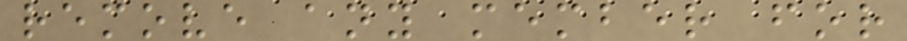remove any member for
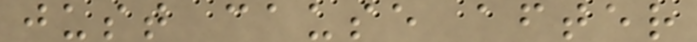just cause after
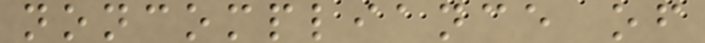noncompliance of
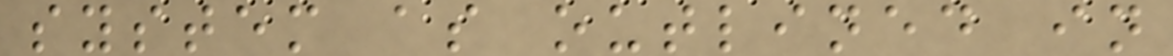system as outlined in
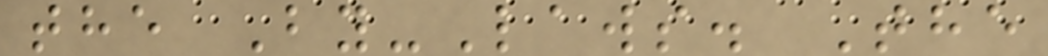the By-Laws. The
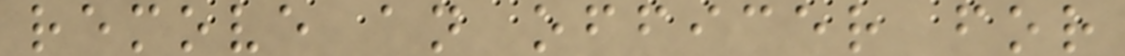remove an officer for
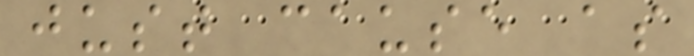just cause as
